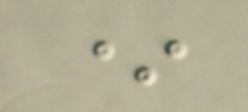*
